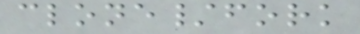clone/fork
